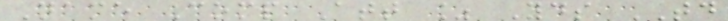Name Comp Att % Yds TD
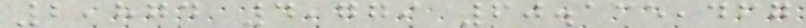2,874 4,779 60.135,467
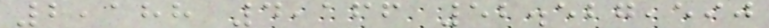2,188 4,166 52.527,590
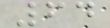64
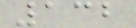132
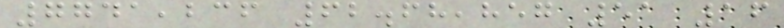7741,236 62.68,857 51 16
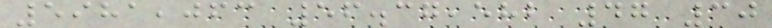5981,063 56.37,582 47 30
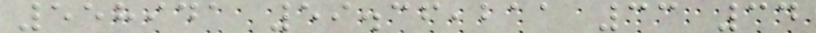558941 59.36,211 33 34
